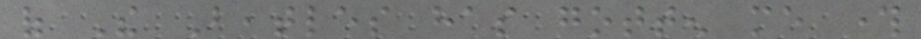of The Beatles has gotten me through
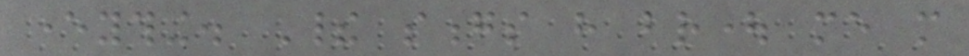everything. Their songs have brought me more
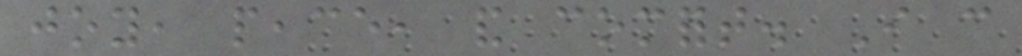joy, peace, and comfort. I can
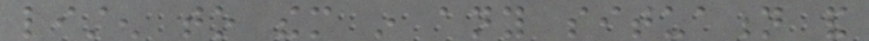listen to them in any situation and
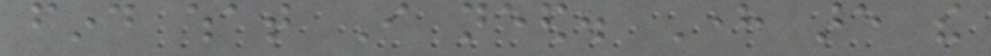find what I need. Here are the
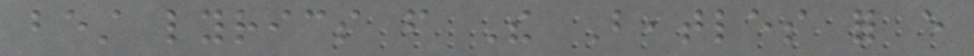best lyrics from The Beatles for every
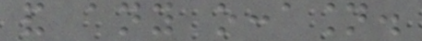and any occasion.
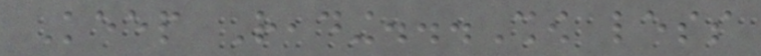Keep Reading...Show less
